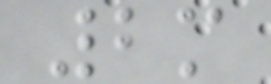2m
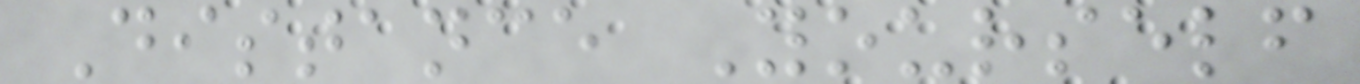Distance Yourself
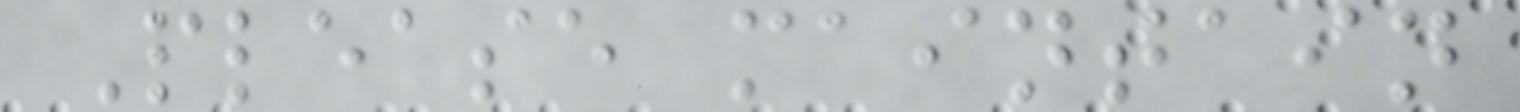Please maintain
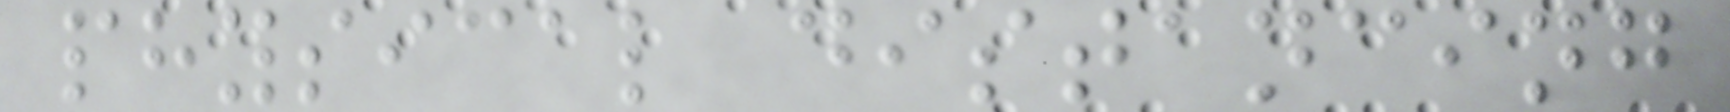physical distancing
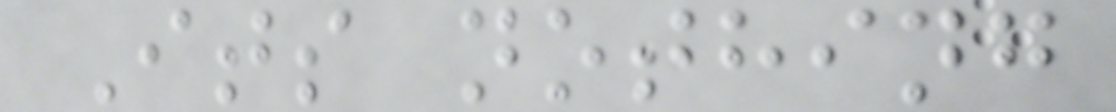Its nothing
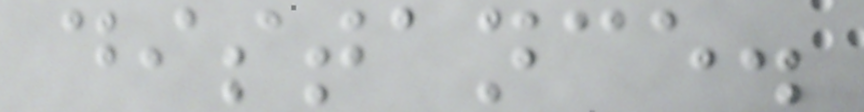distance.
